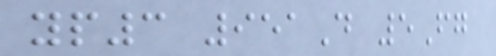yp3 951D 5Fg
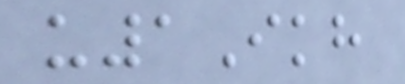u1Ikh
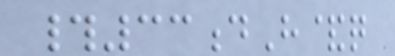#33dH&q
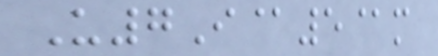U7I@5@m
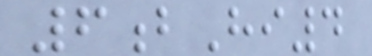6bHi4
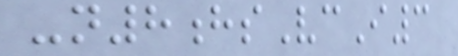-n8hsVcI3
